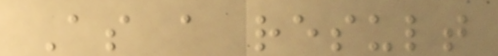As a result
